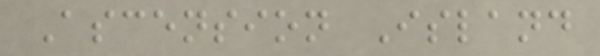Ascension Island
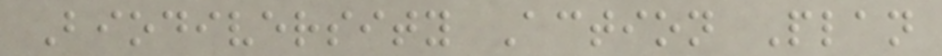Biodiversity Action Plan
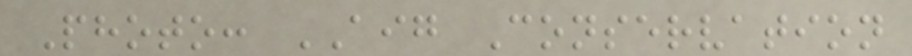Photo: AIG Conservation
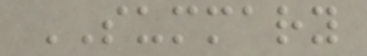SUMMARY
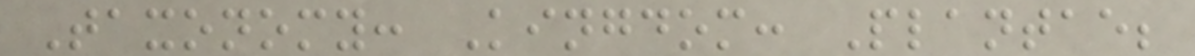Taxonomy: Kingdom: Plantae;
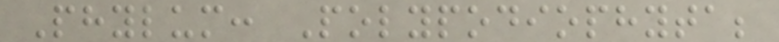Phylum: Polypodiophyta;
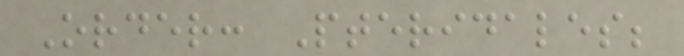Order: Pteridales;
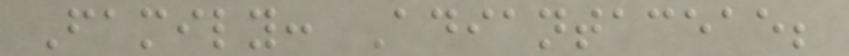Family: Adiantaceae;
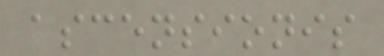ascensionis
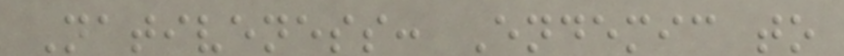Nativeness: Endemic to
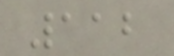112
